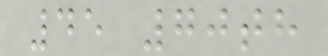45 70th
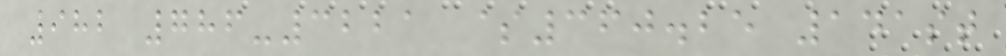982 786-3221 $360.25 141st
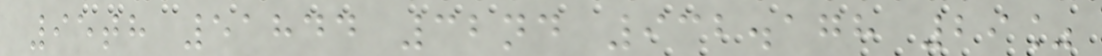95th 51844 32nd 932.178 29%
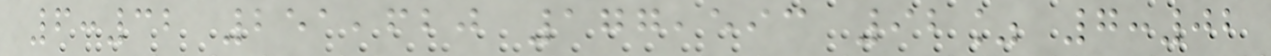6:32 251,620 177,593 92% 7:02
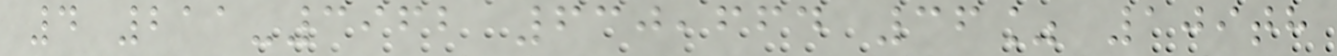4 211-3962 630,664 36% 109th
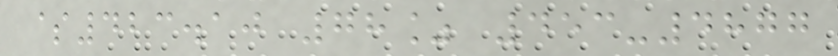$423.10 78% 453-4877
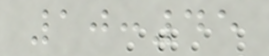10:45
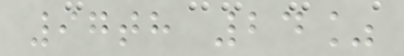97th 24%
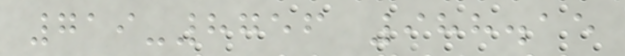719-8756 988.15
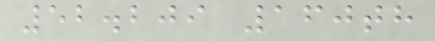52.209 160th
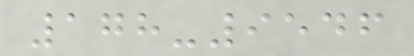178-9546
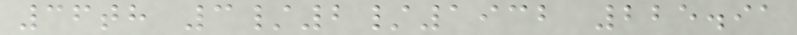36th 3/2/1932 225.91
